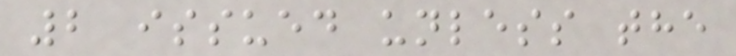2 issued unless the
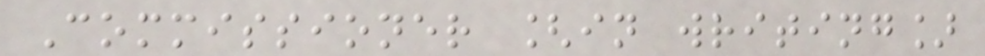Commissioner [in writing]
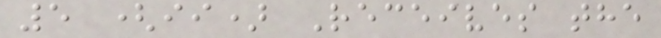5 (ii) Receives the
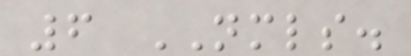6 NMLS.
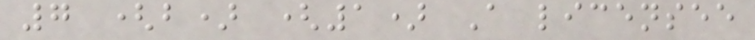7 (b) (1) A licensee
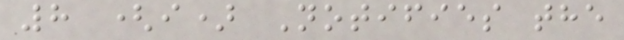8 (i) Notifies the
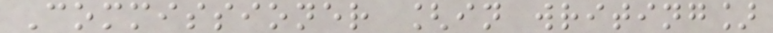Commissioner [in writing]
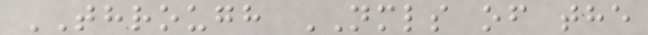THROUGH NMLS of the
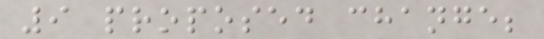9 proposed change;
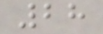28
